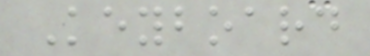Keyboard
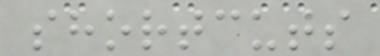shortcuts
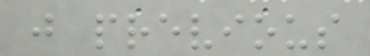j previous
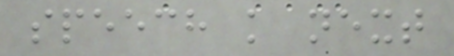speech k next
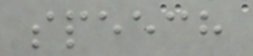speech
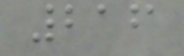216
